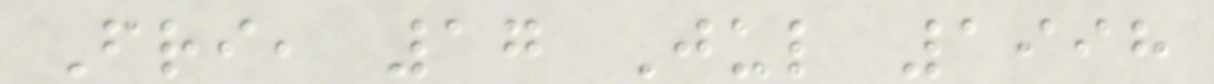Fri, 17 Jul 1998
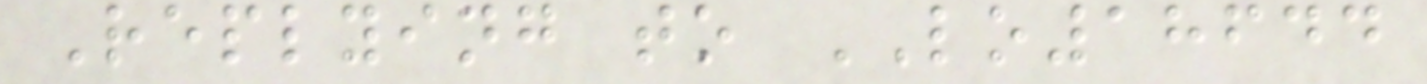Replying to LO18644
